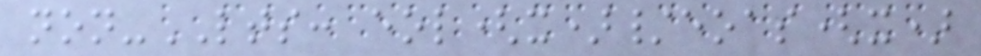non-LTS: eol(x)/eoas(x)
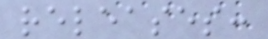releases:
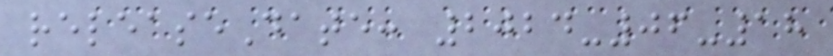releaseDate: 2024-06-18
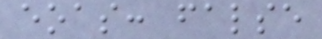eoas: false
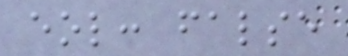eol: false
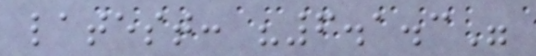latest: "6.1.3"
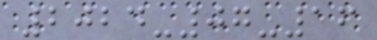2024-07-16
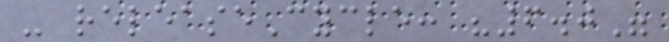- releaseCycle: "6.0"
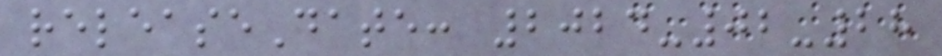releaseDate: 2024-02-28
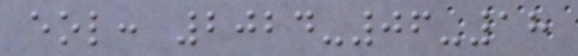eol: 2024-06-18
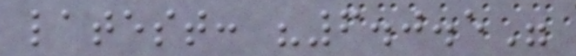latest: "6.0.5"
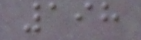198
